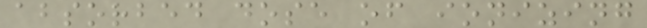absorbed dose of ionizing
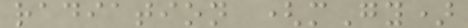radiation (mGy)
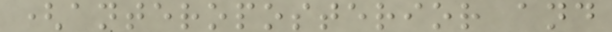(anteroposterior and
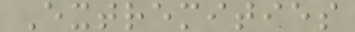Extremities
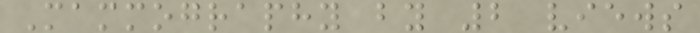Mammography by 2 views
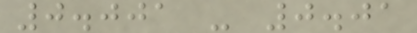0.001 - 0.01
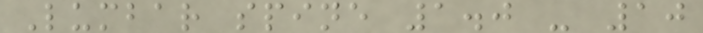Lumbar spine 1.0 - 10
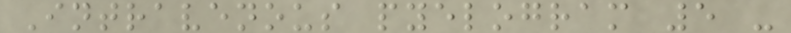Intravenous pyelogram 5 -
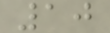10
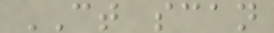CT scan
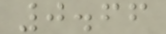0.66
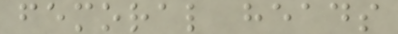femoral heads
